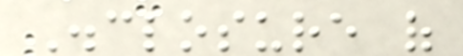Disclosure of
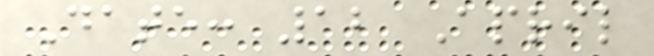Date: 12 April
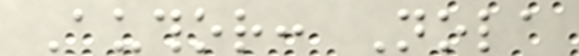Author: Nola
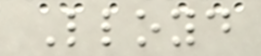Lloyd
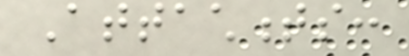Attachments:
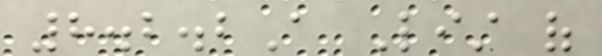8.2.2A List of
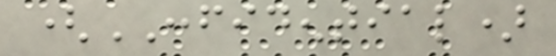(CONFIDENTIAL)
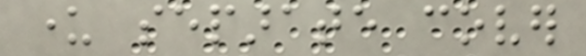under separate cover
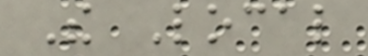The Local
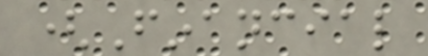(Financial
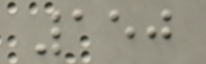150
